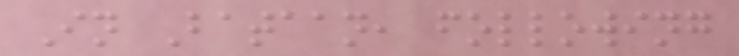In Bataan, following
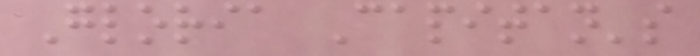Gloria Capitan's
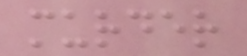murder
